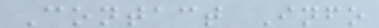Contact Info
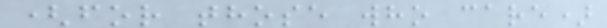(for those who care)
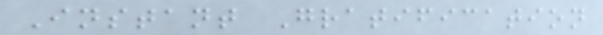Instant Gratification
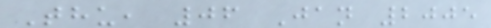Thu, 06 Jan 2005
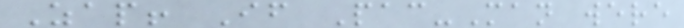Zap! If Pac-Man were
